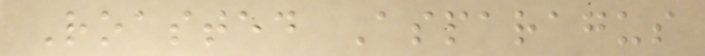Roasted Asparagus
